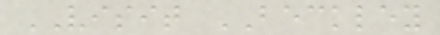VISIT BECKLEY
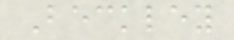Beckley
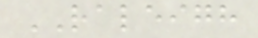RALEIGH
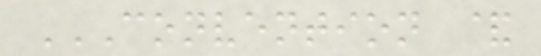CONVENTION &
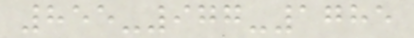855-977-1785
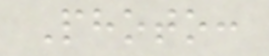Photo:
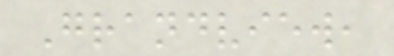Grandview,
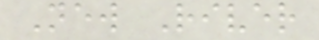New River
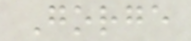Gorge
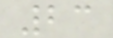23
